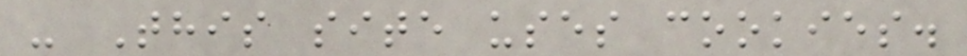- This site uses cookies.
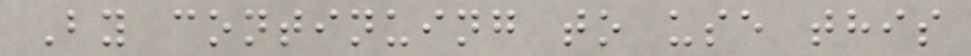By continuing to use this
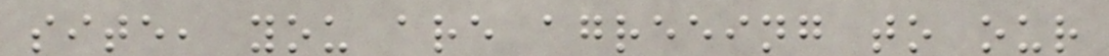site, you are agreeing to our
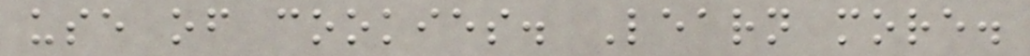use of cookies. Learn more.
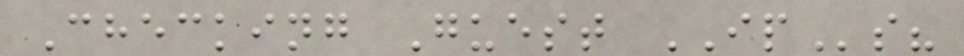Checking Guest IPs?
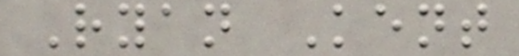Ryan Kent
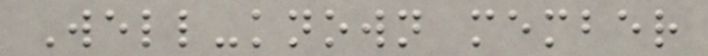Well-known member
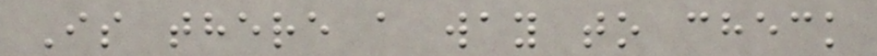Is there a way to check
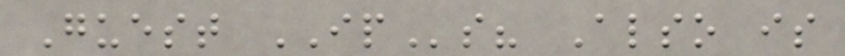Guest IPs? Also is
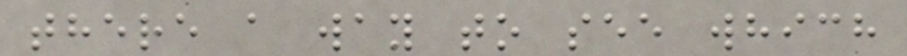there a way to see which
